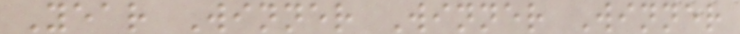Year Winner Winner Winner
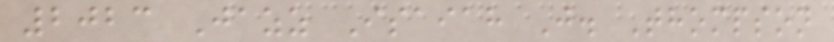2023 Jazz Isaiah J. Thompson
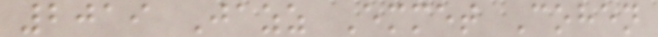2019 Jazz Emmet Cohen
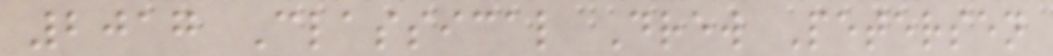2017 Classical Drew Petersen
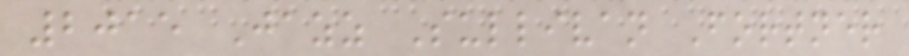2015 Jazz Sullivan Fortner
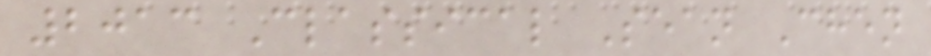2013 Classical Sean Chen
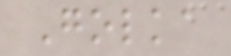Golka
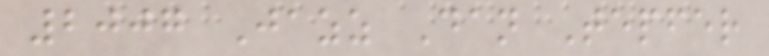2007 Jazz Dan Tepfer
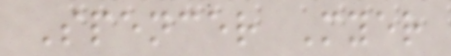Spencer Myer
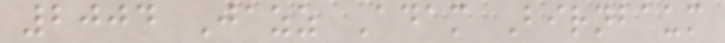2004 Jazz Adam Birnbaum
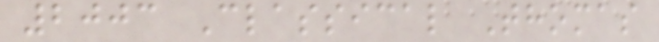2003 Classical Thomas
